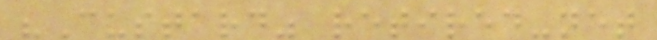"Custard" retired-net
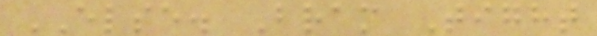ELSE. Bram Tight
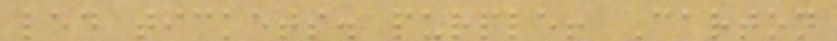led tickets. purple! Carton
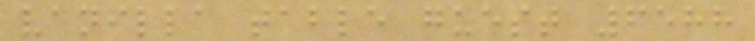vanilla table guest 6588
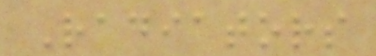Radiators
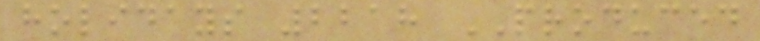holidays 2218 PRODUCED
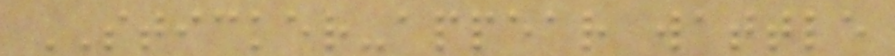STICKER-appear wattle
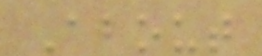About
